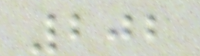202
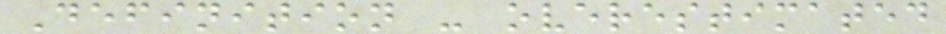Definition - overestimated
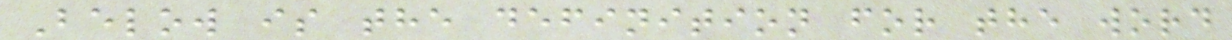Below is the definition for the word
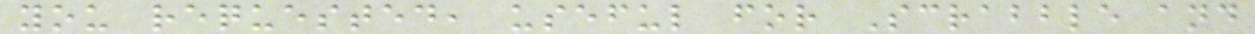you requested, useful for Scrabble and
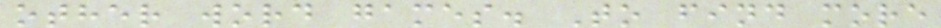other word games. To find more
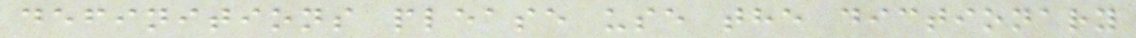definitions please use the dictionary
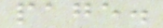page.
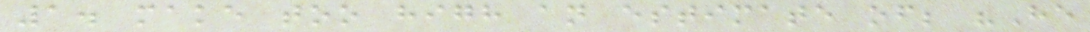1. make too high an estimate of; "He
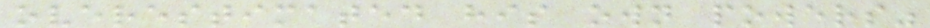overestimated his own powers"
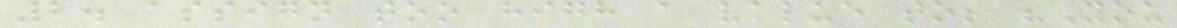2. assign too high a value to; "You
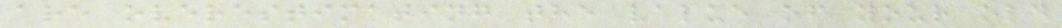are overestimating the value of your old
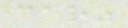car"
